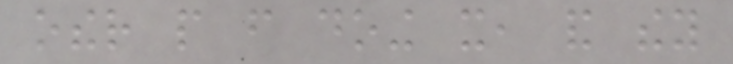other people from doing it, and they
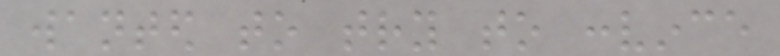wanted to try to convince
